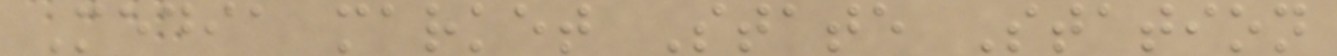Media market State Station
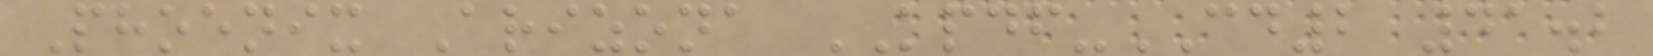Phoenix Arizona KPDF-CD2 41.2
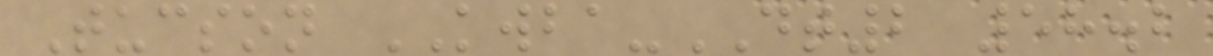Tucson KWBA-DT2 58.2
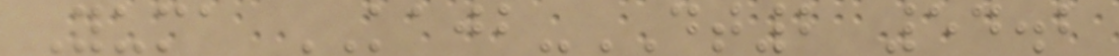Yuma KAJB-DT2 54.2
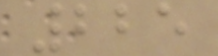225
